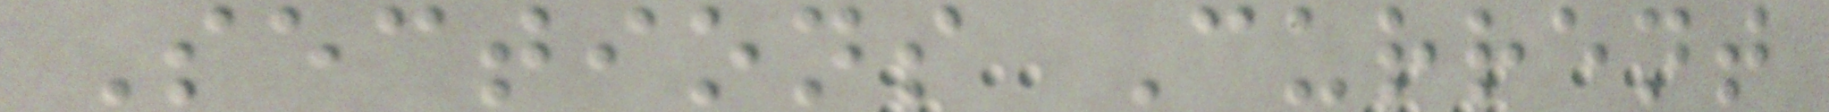Sections Current
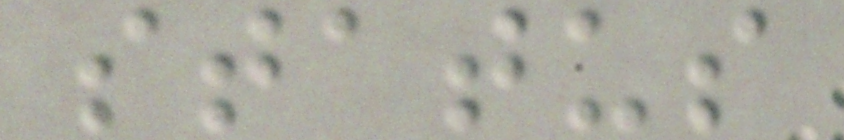status
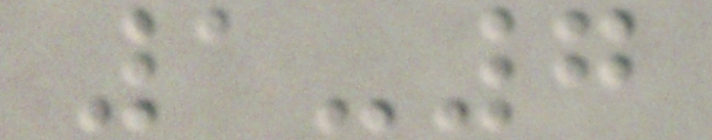1-7
